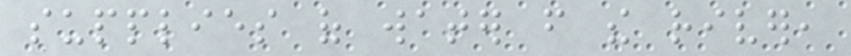supplies of water from the river,
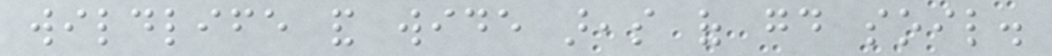wildlife and wide areas of good soil.
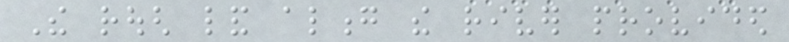The rough land along the river provided
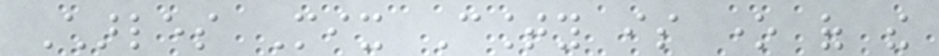Charles Mix County is one of the
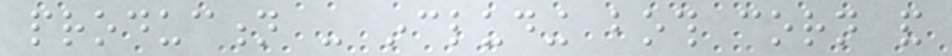production - including both corn and
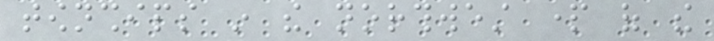townships in the northwest part of the
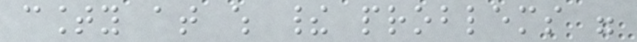county at which their problems were
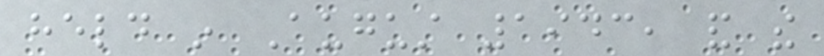held in August 1943, and the
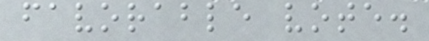favorable vote.
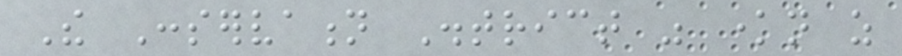The Conservation District was known as
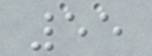55
